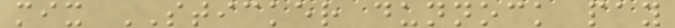mix STICKER dunnock pay
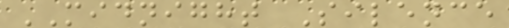MIDNIGHT Silence
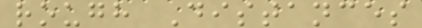rough Distances
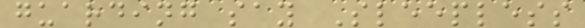guarding say Sleepless
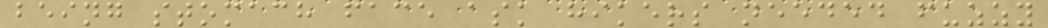being stomach face ask hikers needed fuzzy
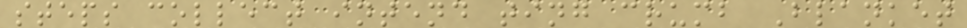steps collect intend ting crumb Blanket
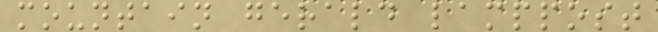mountain gerald lamppost
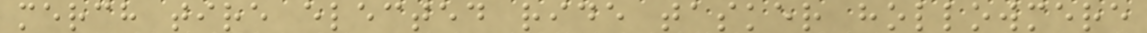merch tire elected ride tasker hollowmere
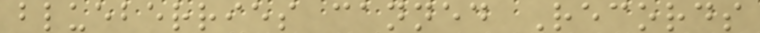blueberries canned Records
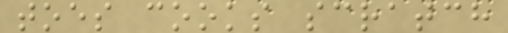toes cooks scratch
